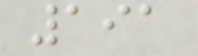191
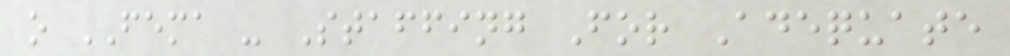o FEMA - Staffing For Adequate
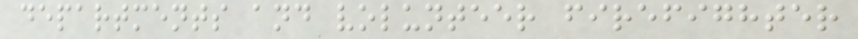departments and volunteer firefighter
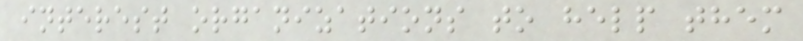interest organizations to help them
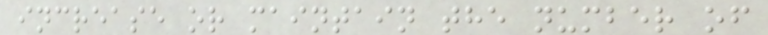increase or maintain the number of
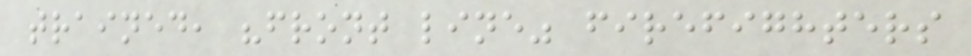trained, "front line" firefighters
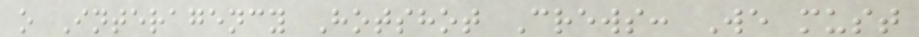o Interagency Hotshot Crews: We must
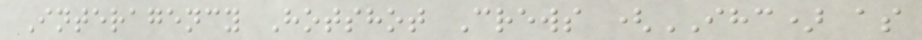Interagency Hotshot Crews (IHC) as
